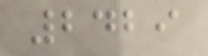2429
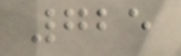725
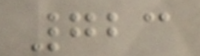723
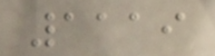1119
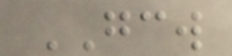GCW
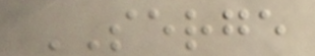SERGE
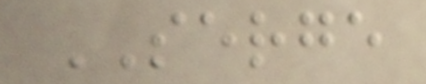SERGE
